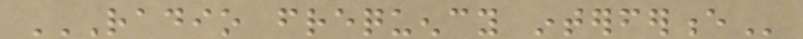RADIO FREQUENCY INTERFERENCE
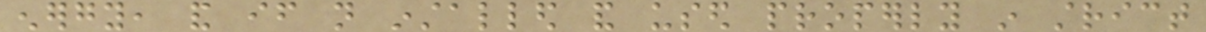energy, and if not installed and used properly in strict
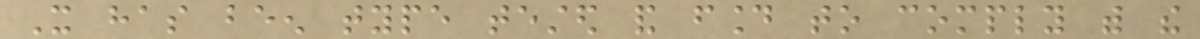It has been type tested and found to comply with the
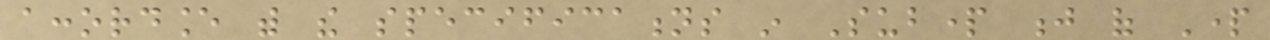accordance with the specifications in Subpart j of Part
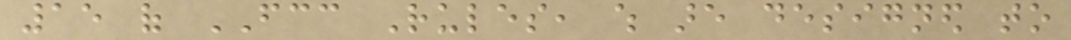15 of FCC Rules, which are designed to
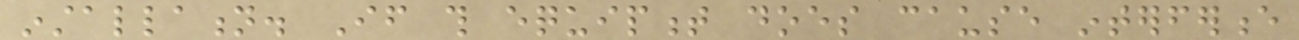installation. If this equipment does cause interference
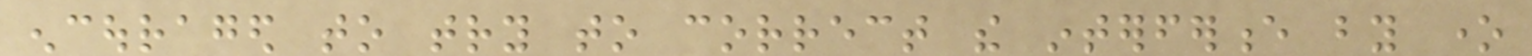encouraged to try to correct the interference by one
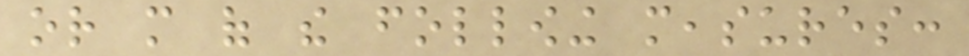or more of the following measures:
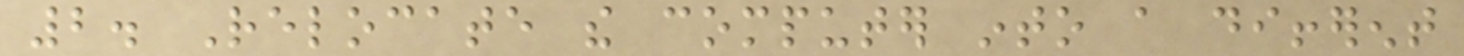2. Relocate the computer into a different
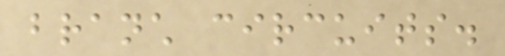branch circuits.
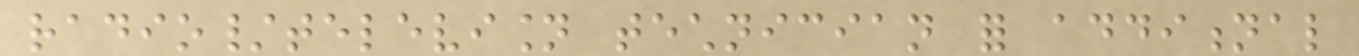radio/television technician for additional
